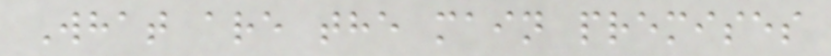What are the main premises
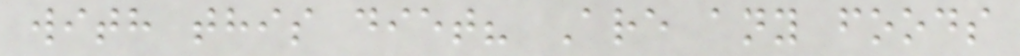with this diet? Are any foods
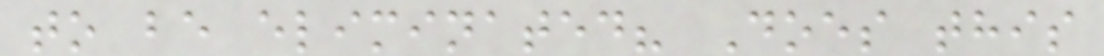to be eliminated? Does this
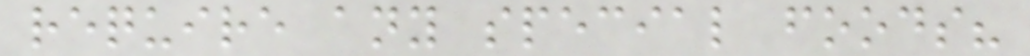require any special foods?
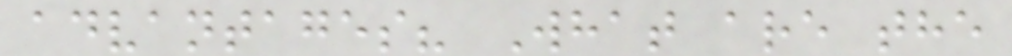advantages? What are the
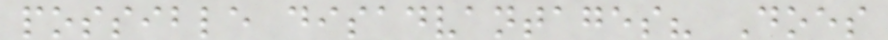possible disadvantages? Does
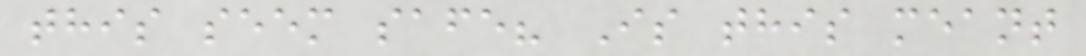this seem safe? Is this meant
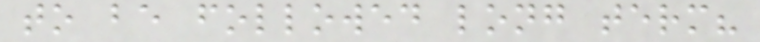to be followed long term?
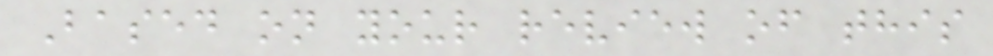Based on your review of this
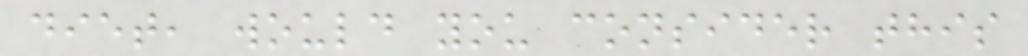diet, would you consider this
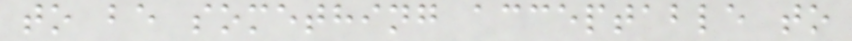to be something acceptable to
